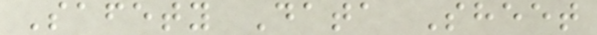Safety Data Sheet
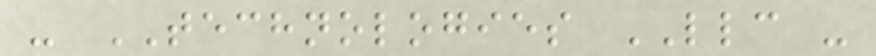- TECHNOLOGIES LLC -
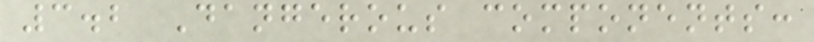3.2 Dangerous components:
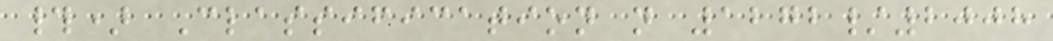#) Classification n 1272/2008
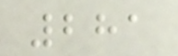281
